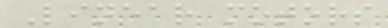Linear motors
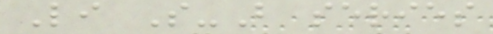Li S-B series
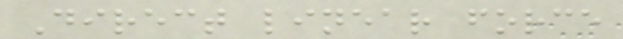Direct linear force
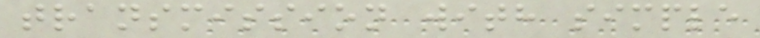transmission with simple
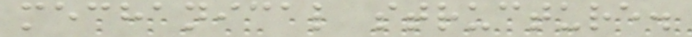mechanical structure.
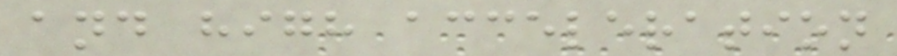and high acceleration
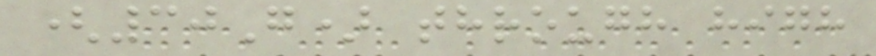(30G) through high
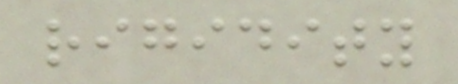rigidity
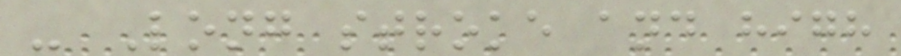- Long stroke and high
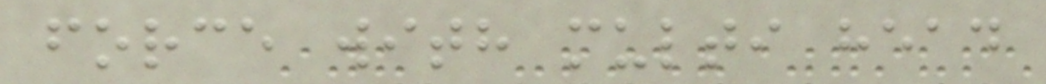force with multi head
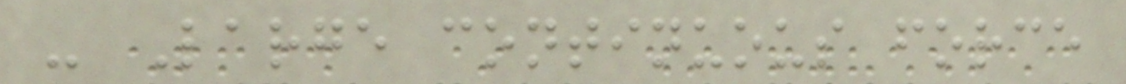- Large continuous force
